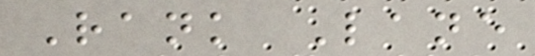Rank Lane
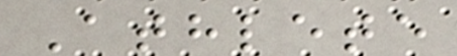Athlete
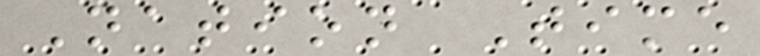Nation Time
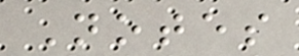Notes
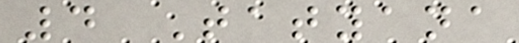4 Tatyana
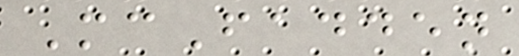McFadden
